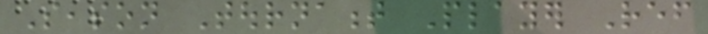Season Tournament Player Ref
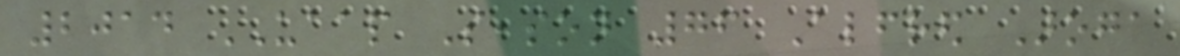2014 UAAP Season 76 Alfred Aroga
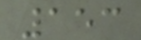153
